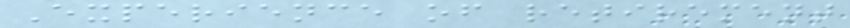Experience of retirement
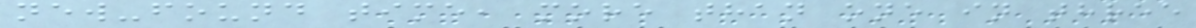new-found time, more than one in three
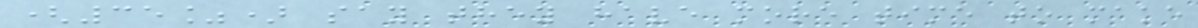(35%) say they have more time to make
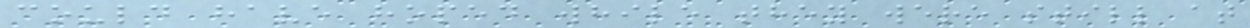could have hoped while they were still at
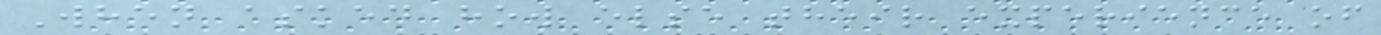When asked how else their experience of
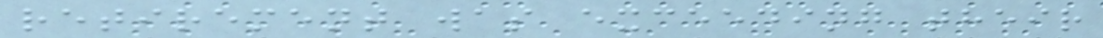retirement was exceeding their
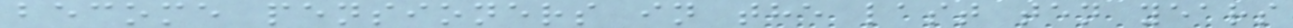become pensioners in the last ten years
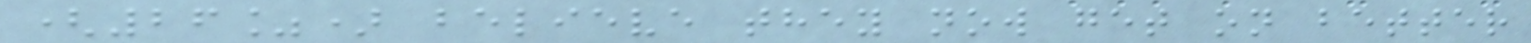(26%) believe they now get on better
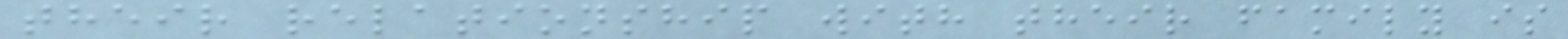their relationship with their family is
